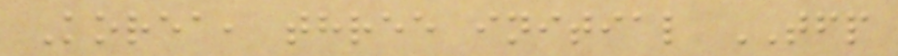Korea, three initial TFP
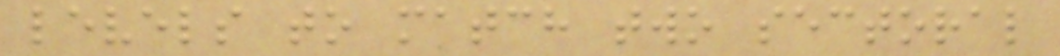levels to match two sectoral
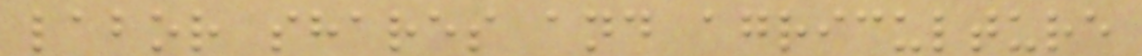labor shares and agriculture
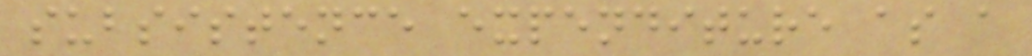subsistence expenditure as a
